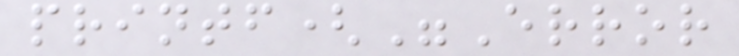printf("Error
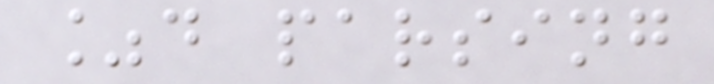%d parsing
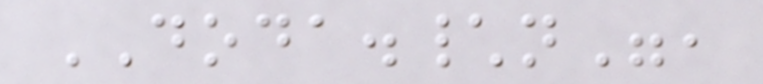DODA.\n",
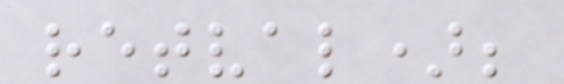retval);
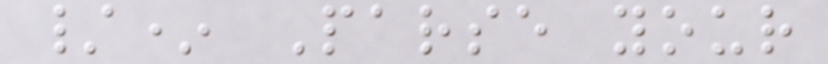/* Parse your
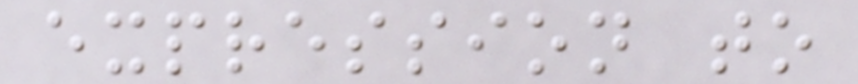expression to
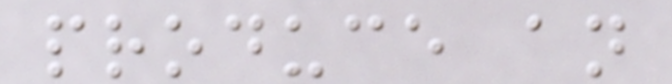produce an
